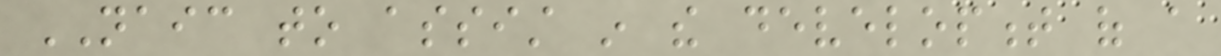NAIC to assist in the development of a
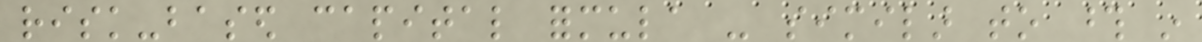risk-based capital formula - similar to those in
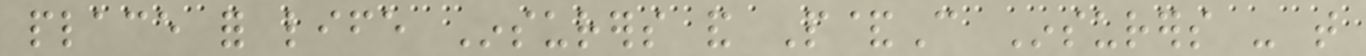place for life Insurers and P&C Insurers - that
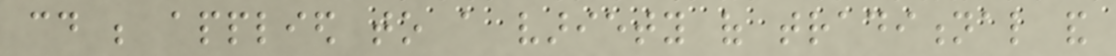could be applied to a variety of traditional and
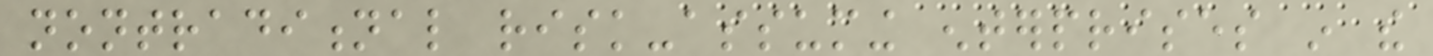nontraditional risk-assuming enterprises in the
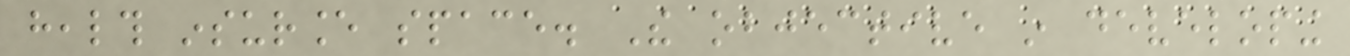health insurance space. The objective in developing
